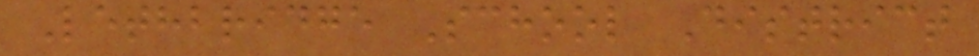Lethbridge School District
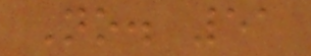No. 51
